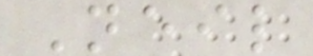Neil
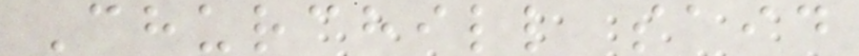Churchill said
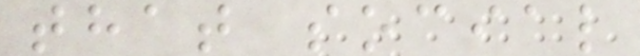that social
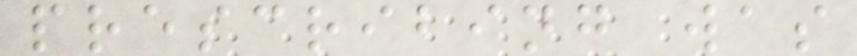prescribing was
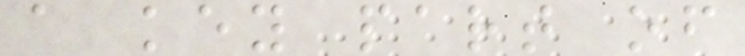a key part of
